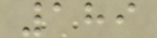189
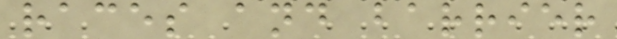races and barrier
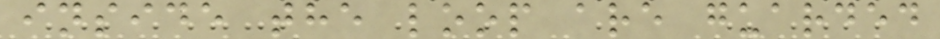inside the loop are guarded
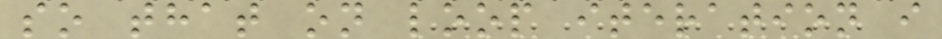so that on loop iteration i
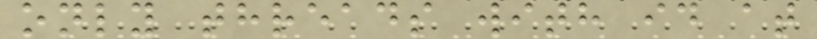only threads with id at
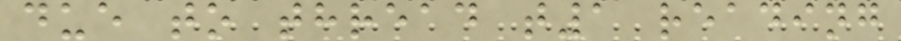due to thread t1 reading
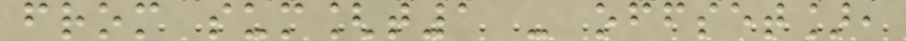from sum[t1 - offset],
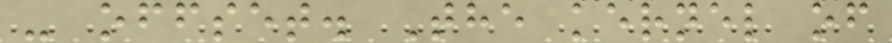- offset. The kernel of
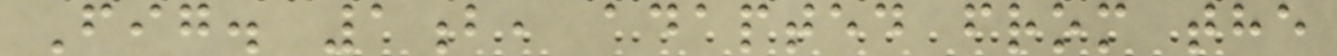Fig. 1b, adapted from the
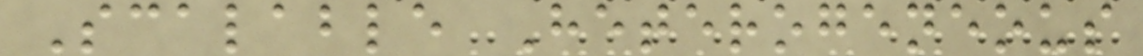Scalable Heterogeneous
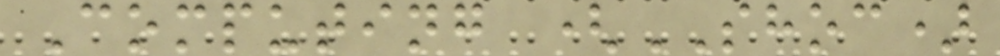Computing (SHOC)
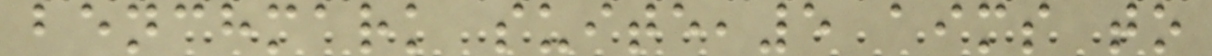benchmark suite,5 aims to
